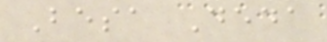Besa Deda
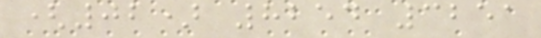(02) 8254 3251
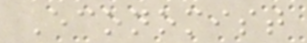Economist
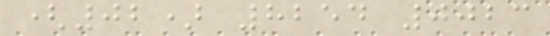(02) 8254 0023
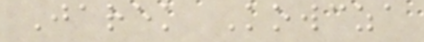Jarek Kowcza
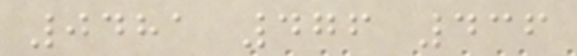0481 476 436
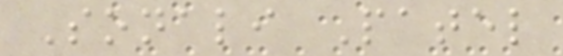Sonali Patel
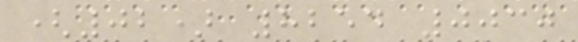(02) 8254 0030
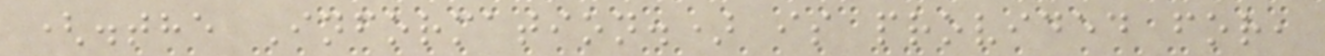(.the Information.) is provided for,
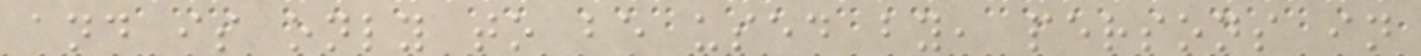and is only to be used by, persons in
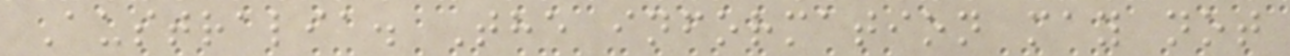Australia. The information may not
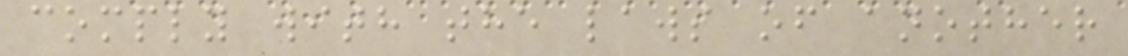comply with the laws of another
